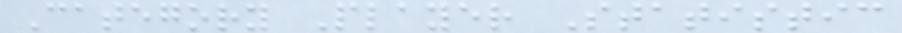Category Player Statistic
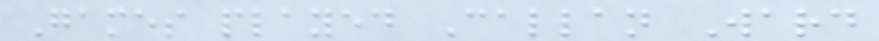Games played Callan Ward
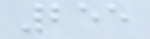255
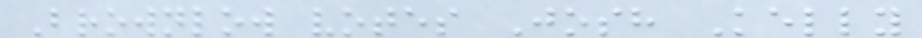Brownlow votes Josh Kelly
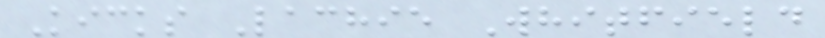Kicks Lachie Whitfield
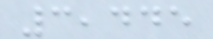3,445
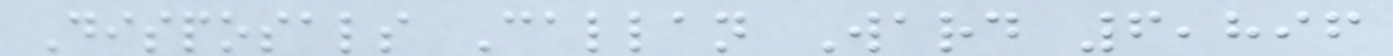Disposals Callan Ward 6,896
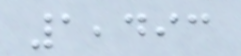1,493
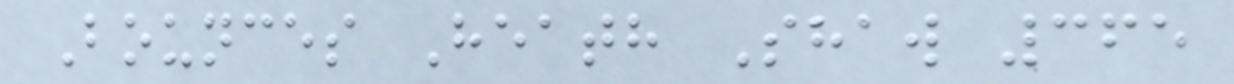Bounces Heath Shaw 365
